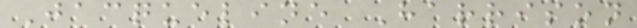Jacqueline Harrison
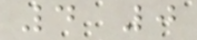4 0
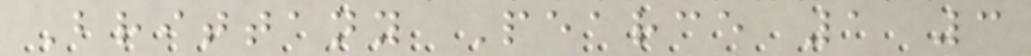Brittany Pearce 1 3
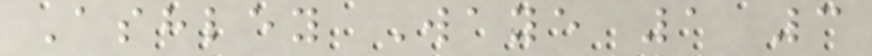Ashley Waye 1 3
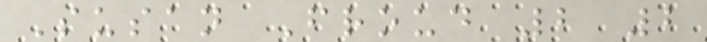Susan Froud 2 2
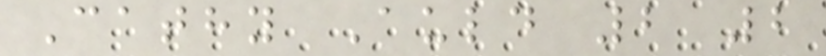Cathy Auld 2 2
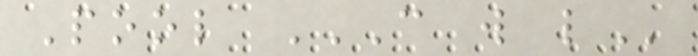Pool C W L
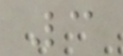3
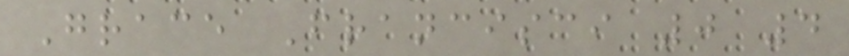Grace Francisci 0 4
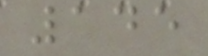145
